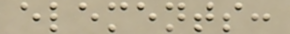elements:
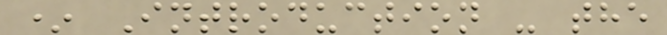* Introduction - the
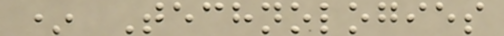* Technologies
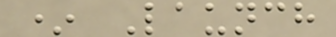* Launch
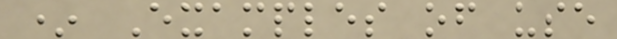* Examples of use
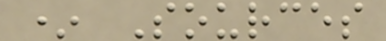* Sources
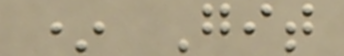* Git
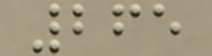265
